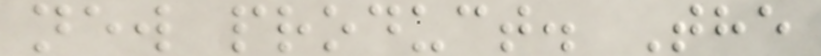new product. The
